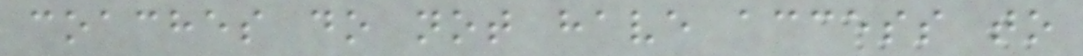coaches do not have access to
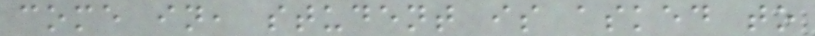come in, student is asked to
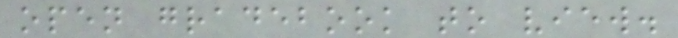open gradebook to view.
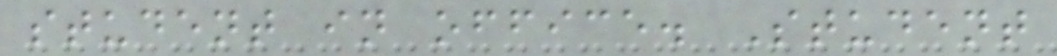student in office. Student
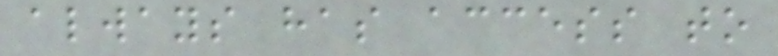always has access to
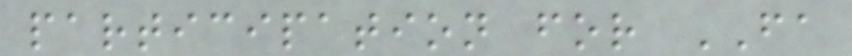participation for FA
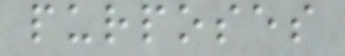purposes
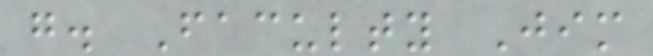g. Faculty Jim
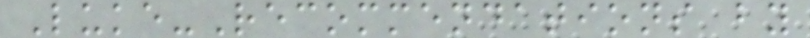Luke-Recommendations by
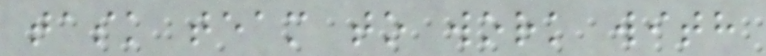task team to work with
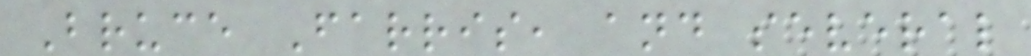Bruce Farris, and several
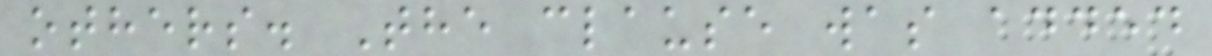others. The clause was added
